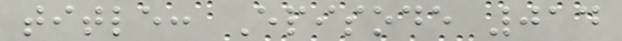title: Episode 014
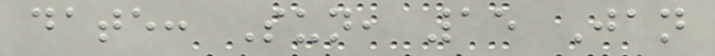date: Sun, 15 Jan
